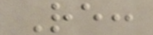Re:
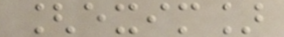[exim]
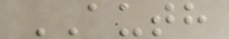AUTH
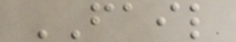FAIL
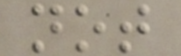not
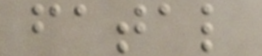fatal
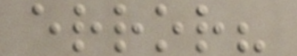error?
